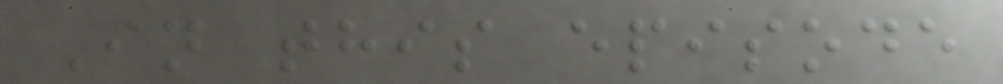In this episode
